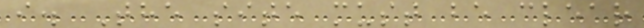i. The site must be clear
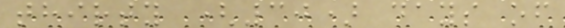thirty (30) days of
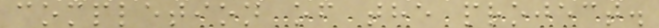completion of the project.
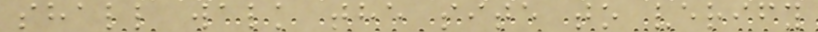shall walk the site to verify
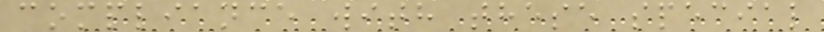compliance with these special
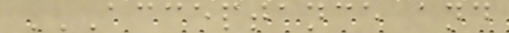ACCEPTANCE AND
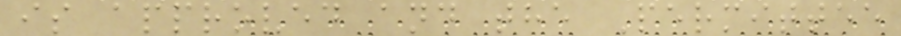is approved and the Permittee
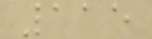115
